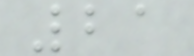21
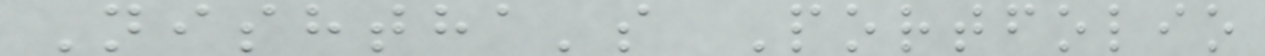Nishtha's Portfolio
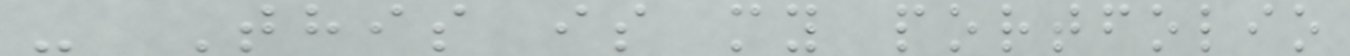- This is my portfolio
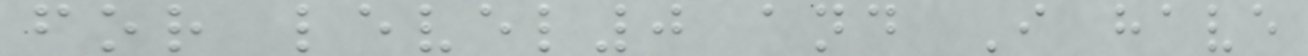for level0 and I have
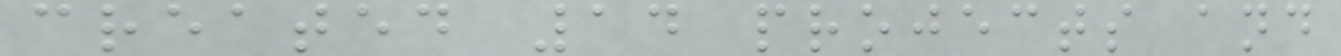created 14 projects and
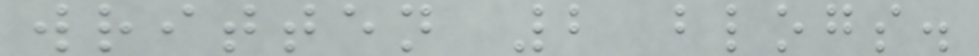written 2 blogs.
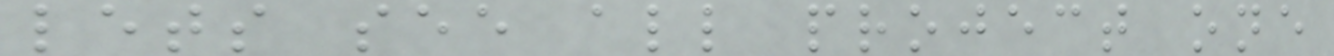lets see all project one
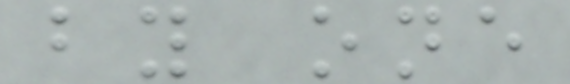by one
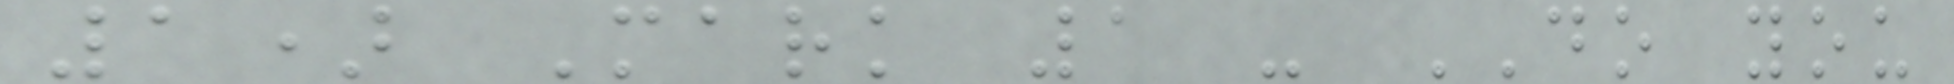1) Mark 1 - DO you
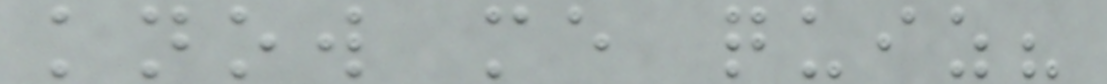know me quiz?
